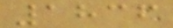1836
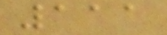111
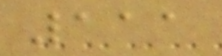111
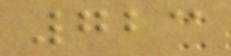723
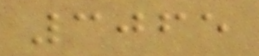3065
